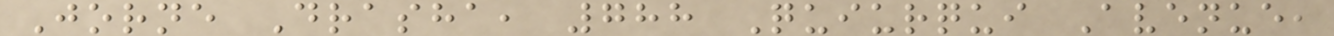Jorne Drasha, 788 Quiurqui Avenue,
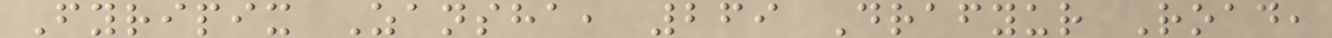Fyripix Zansha, 269 Drafyur Road,
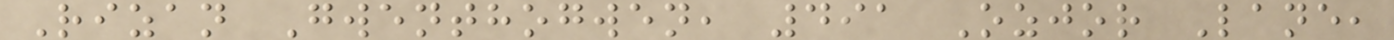Rizan Gwenthogwen, 491 Ozjor Lane,
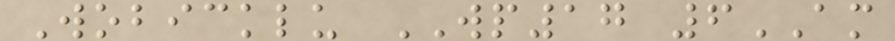Wobicklu WP17 6AM
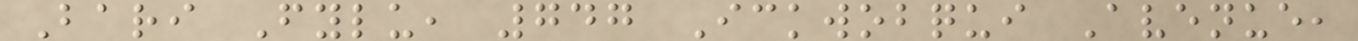Bari Fylu, 747 Ickwobqui Avenue,
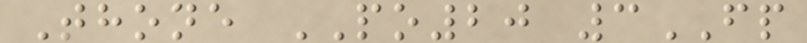Thone PO20 3FP
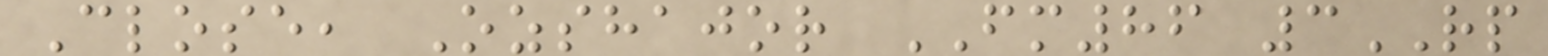Close, Ozshajor FM86 3RP
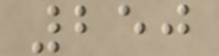250
